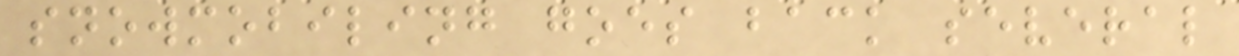snowmobiling goes back several
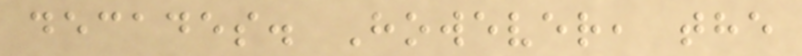decades. However, the
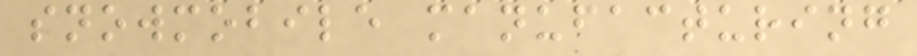snowmobile manufacturing
